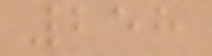258
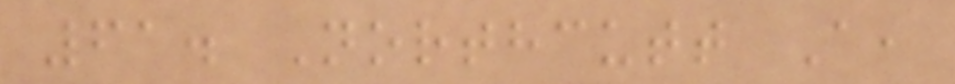61. Northcutt A,
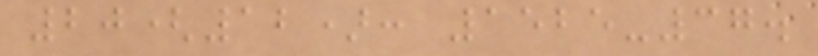20(12): 1525-37.
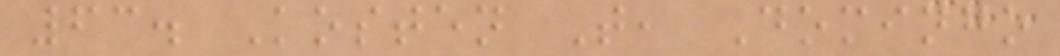63. Kosten T, Domingo
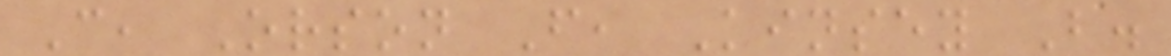C, Orson F, Kinsey B.
